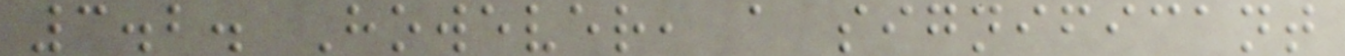3.2. However, a significant
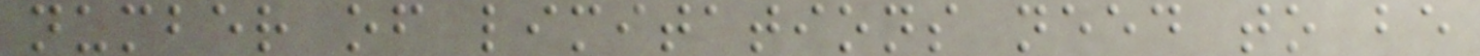number of limitations need to be
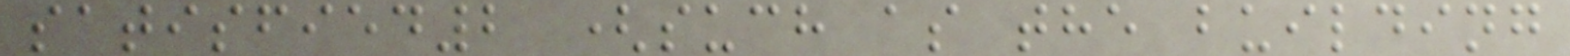satisfied2 (such as the building
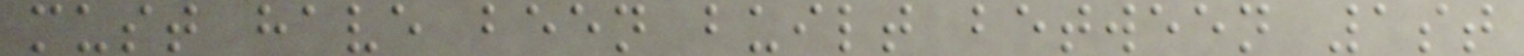must have been built between 1st
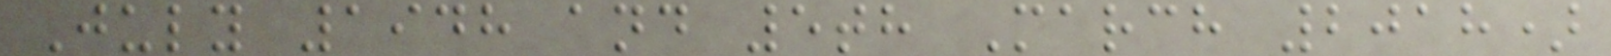July 1948 and 5th March 2018)
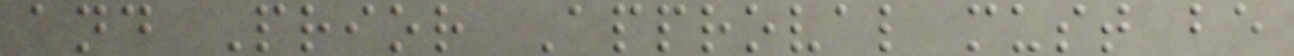and Prior Approval must be
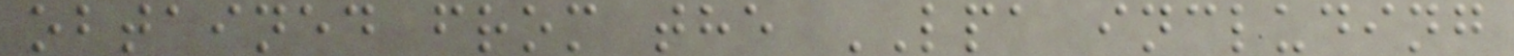obtained from the LPA including
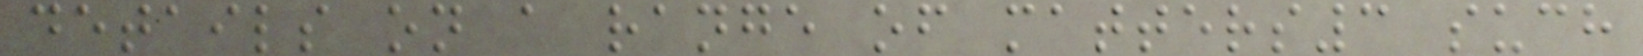details on a range of matters3 such
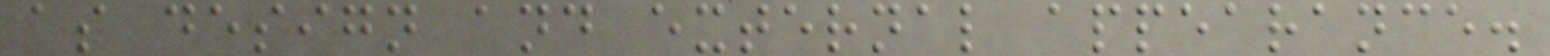as design and external appearance.
